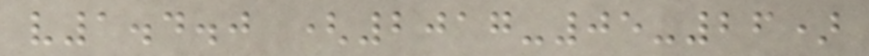v1.4.0 (2017-05-26)
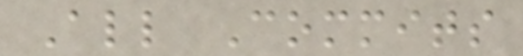All Commits
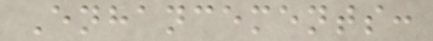Enhancements:
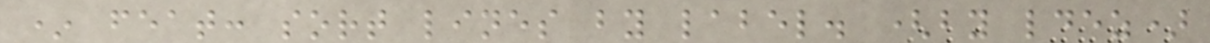* feat: sort lines by label. (by ldez)
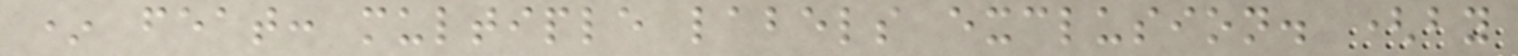* feat: multiple labels exclusion. (by
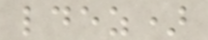ldez)
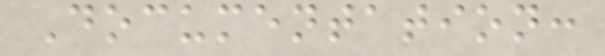Documentation:
